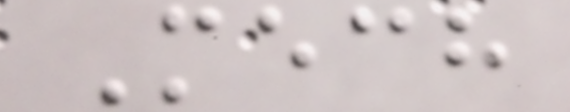Mech
